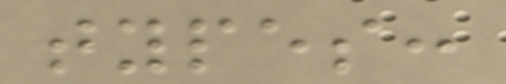types:
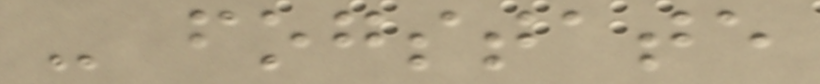- fogstate
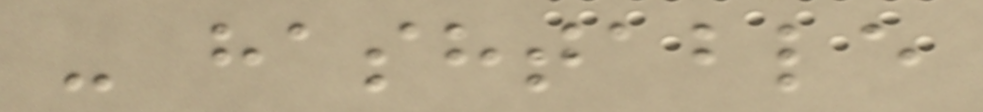- hashtable
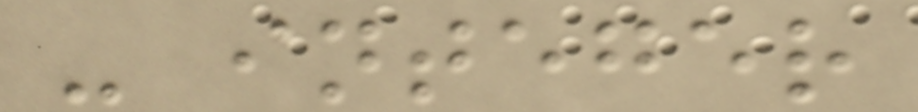- integer
